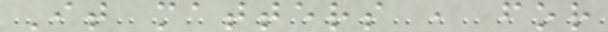It matters , for
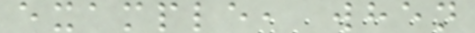example, when
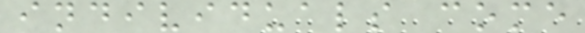individuals come
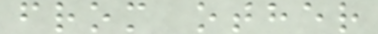from other
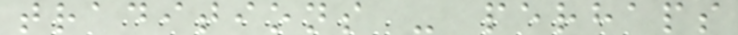traditions - perhaps
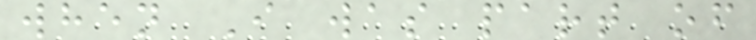when I was part of
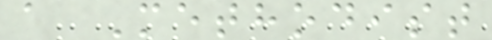a Methodist
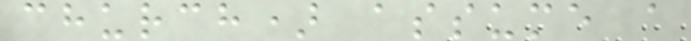church) assume a
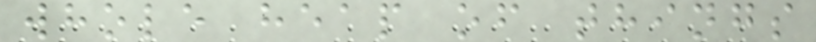whole heap of things
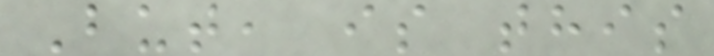But, is this
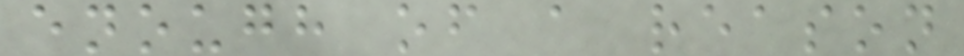enough of a reason
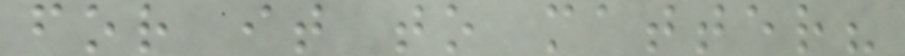for it to matter?
